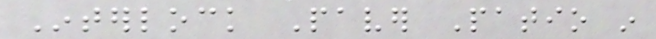Interlock Paver Patio in
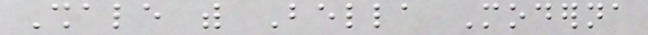Shale with Bella Moderna
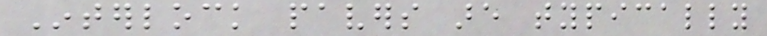Interlock pavers are typically
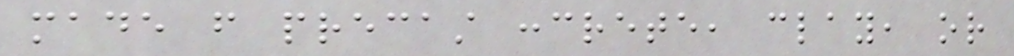made from precast concrete, clay, or
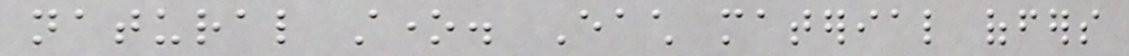natural stone. Each material offers
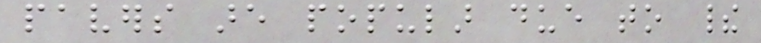pavers are popular due to their
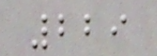229
